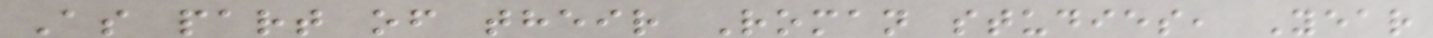As part of their Roman studies, Year
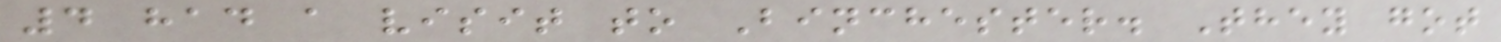4 had a visit to Binchester. They got
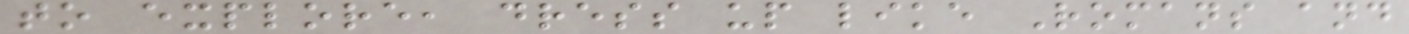to explore, dress up like Romans and
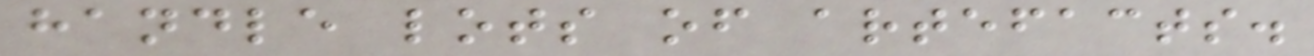handle lots of artefacts.
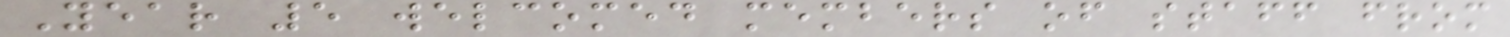Year 5 welcomed members of staff from
